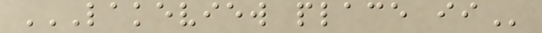LAKEVIEW PLACE II
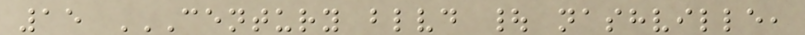15 CENTURY BLVD | NASHVILLE,
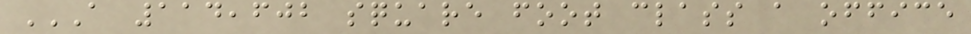A 114,602 SQUARE FOOT CLASS A OFFICE
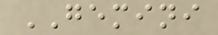GEMINI
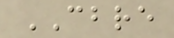CBRE
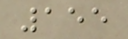155
